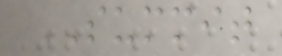SUMMIT
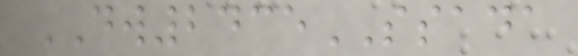DW2435SSADA
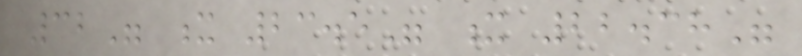32" x 23.5" x 22.38"
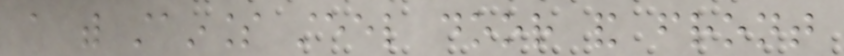a with stainless steel door and front
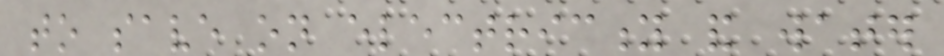to save on electricity and water
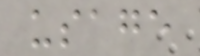usage
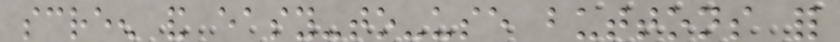screen and easy-to-use buttons for
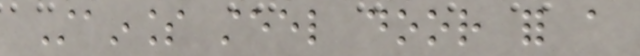Stainless steel door for a
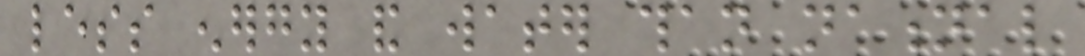less energy and water than national
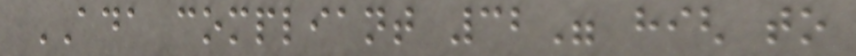ADA compliant 32" high to
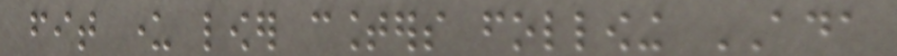fit under lower counters following ADA
